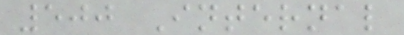500 Internal
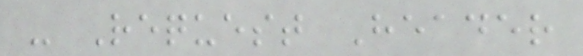- Request Header
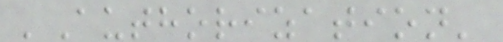'Authorization'
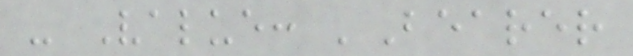- Value: 'Bearer
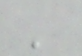'
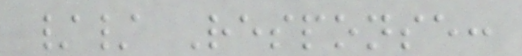// Response:
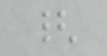{
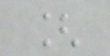[
